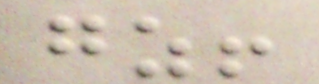gz!
